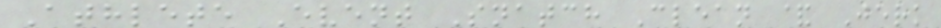Athlete Event Snatch Clean & Jerk
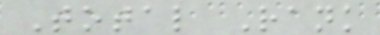Total Rank
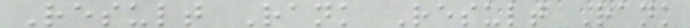Result Rank Result Rank
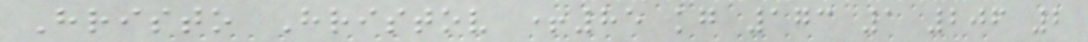Hristo Hristov +85 kg 173 1 206 2
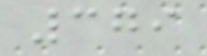379
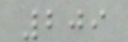209
